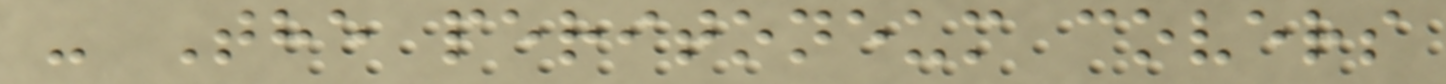- The peritoneum covers
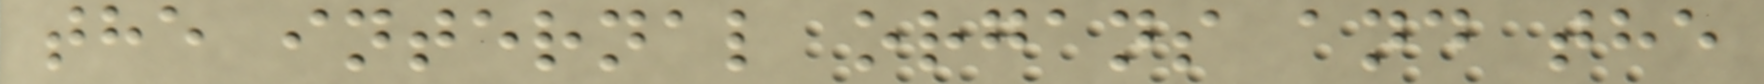the internal organs and the
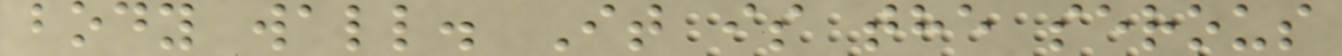body wall. It is the serous
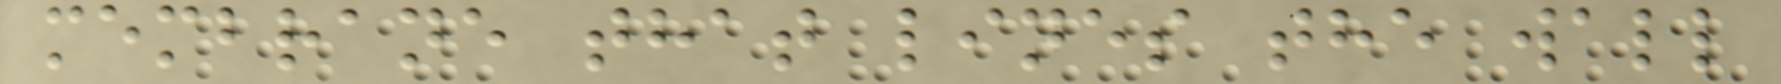membrane that lines the wall
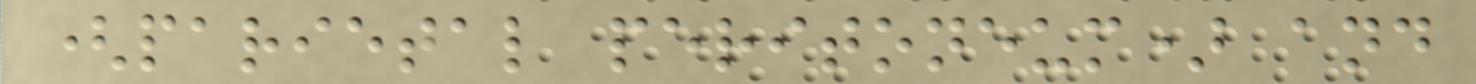(parietal peritoneum) and
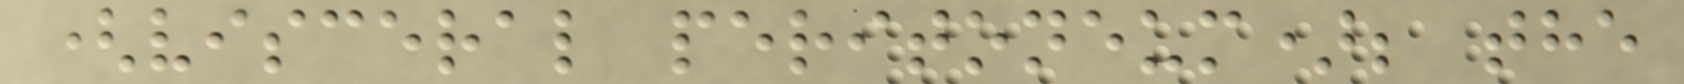(visceral peritoneum); the
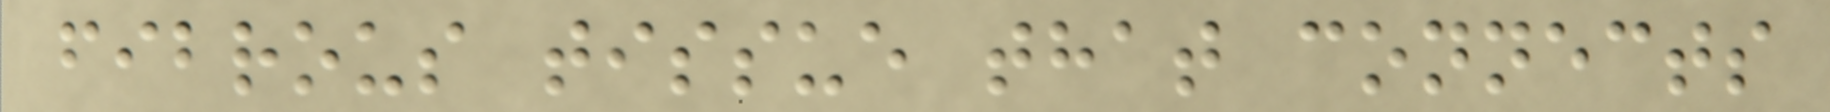fibrous tissue that connects
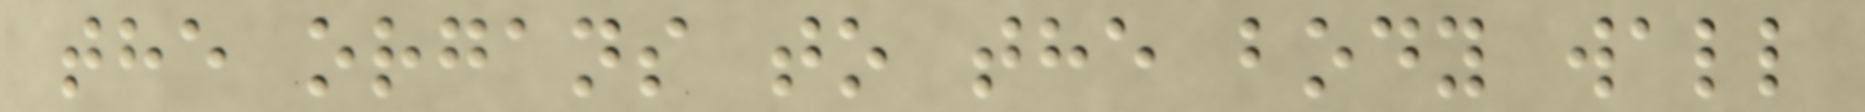the organs to the body wall
